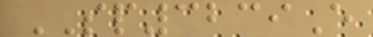SP3239E
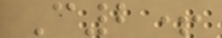C2+
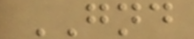GND
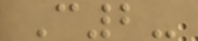C2-
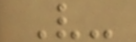V-
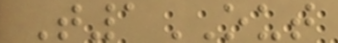T1OUT
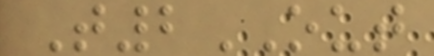T2OUT
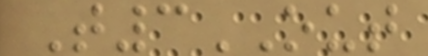T3OUT
